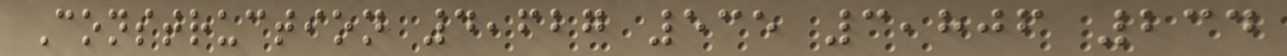Construction 4,627 535 3,806 234
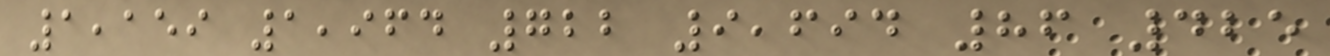1,159 1,964 722 9,694 86 425
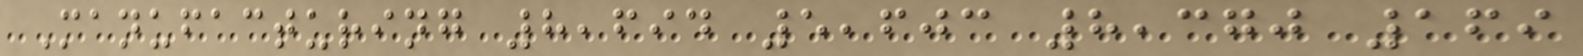Manufacturing 8,694 5,603 8,370 169
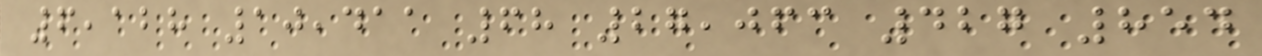6,128 10,411 68 27,063 427 854
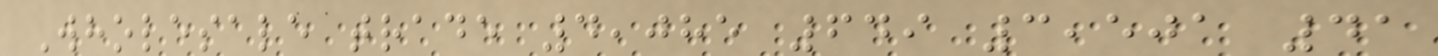Wholesale trade 4,085 649 3,501 41
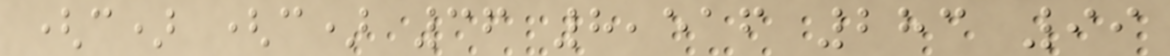(c) (c) 36 8,516 283 99
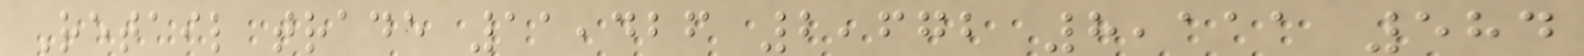Retail trade 11,426 2,672 8,111 584
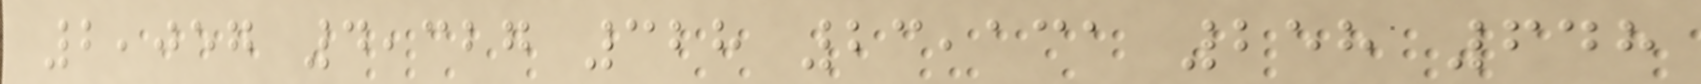2,057 4,327 328 23,131 258 648
